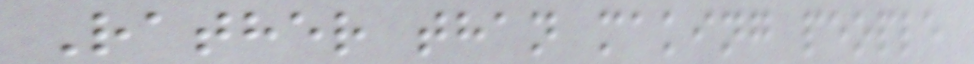Rather than making people
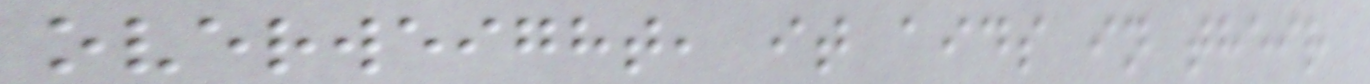overweight, it aids in their
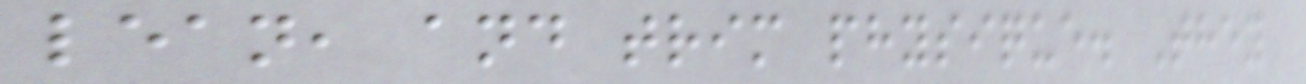lean, and trim physique. They
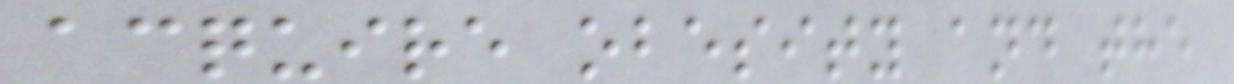acquire obesity and the
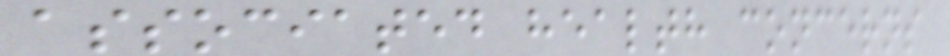associated health concerns
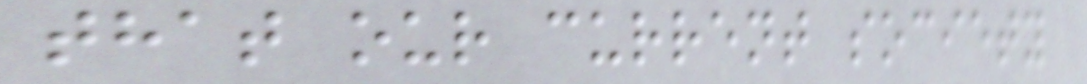that our current society
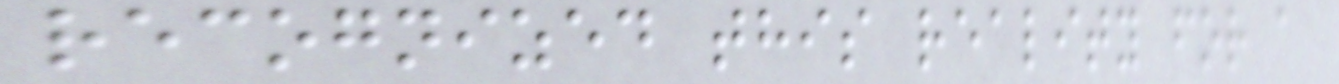recognized this reality for a
